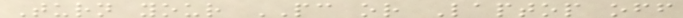Turn your PC or Laptop off
